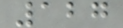127
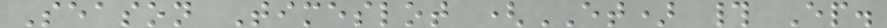Season Timeslot (ET) # Ep.
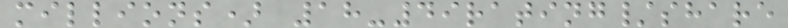millions) 18-49rating/share
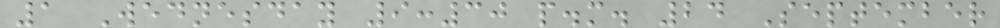1 Wednesday 9:30 p.m. 24 September
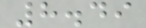8.49
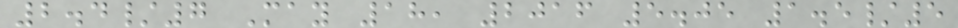2.4/7 May 18, 2016 5.05 1.5/5
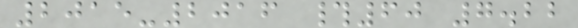2015-2016 #60 7.22
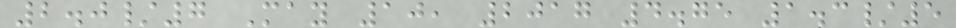2.0/7 May 10, 2017 4.75 1.3/5
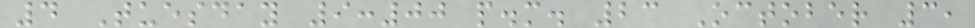4 Tuesday 9:00 p.m. 23 October 3,
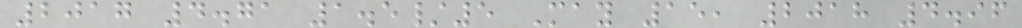2017 4.71 1.5/5 May 15, 2018 4.96
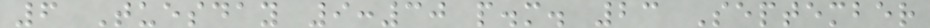6 Tuesday 9:30 p.m. 23 September
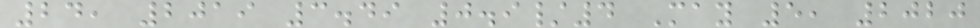24, 2019 3.49 0.9/4 May 5, 2020
